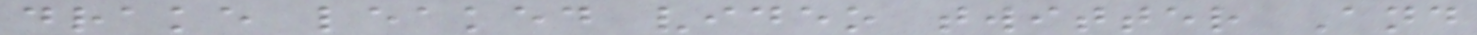drake leaked video twitter And
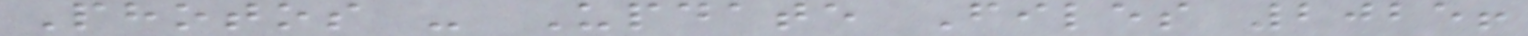Photos - Update Files 2025!
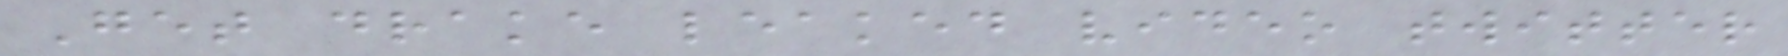Get drake leaked video twitter
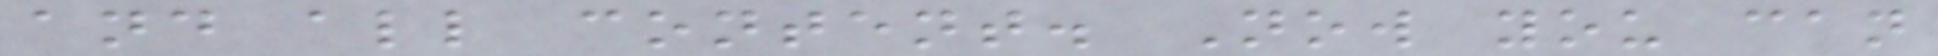and all content. Now you can
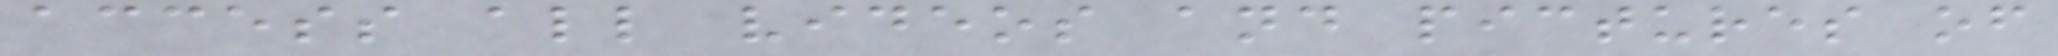access all videos and pictures of
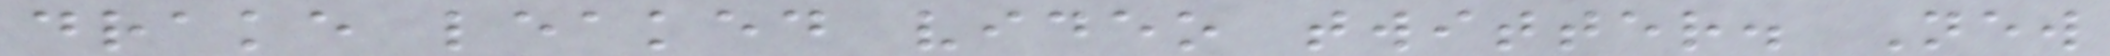drake leaked video twitter. New
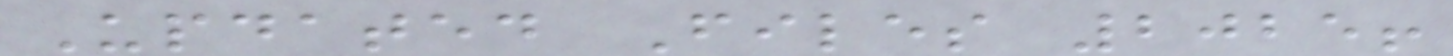Updated Files 2025!
